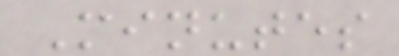Minutes
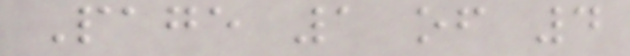Page 1 of 4
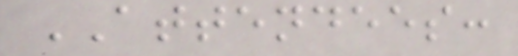ATTENDEES:
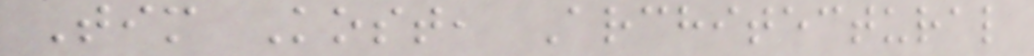Tim Kost, Architectural
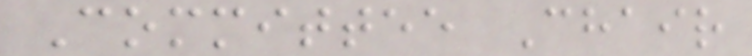Committee Chair
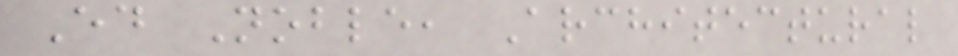Ed Noble, Architectural
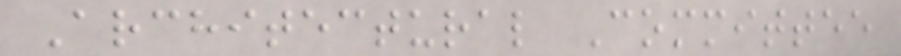Architectural Committee
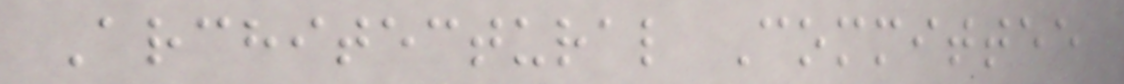Architectural Committee
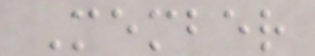Member
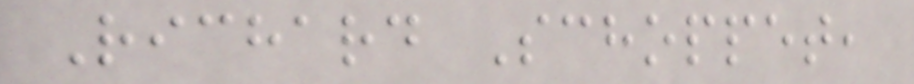Richard Schoppet,
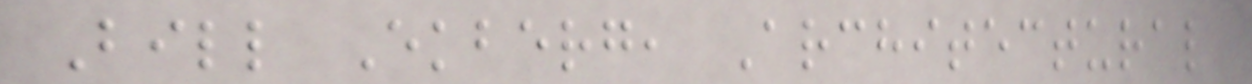Bill Ekberg, Architectural
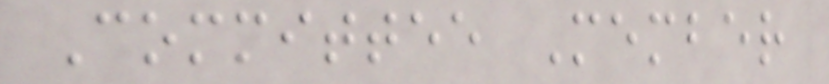Committee Member
